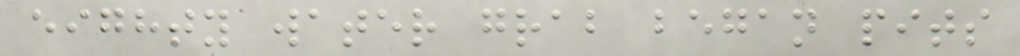eighty water grab began pits
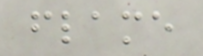flame
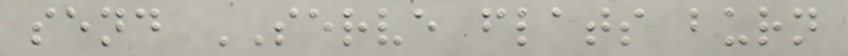send SERVE flats burn
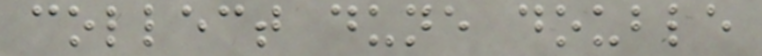collect dune double
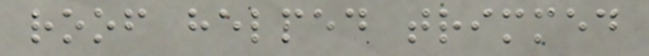roof helped trimmed
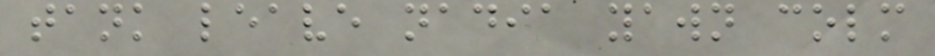tank leave nadia yawn colm
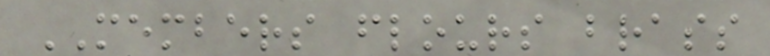MEMBERS flours brass
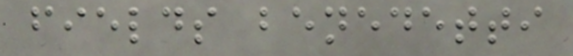fields benedetti
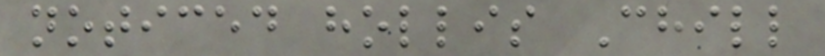noticed hollis Chill
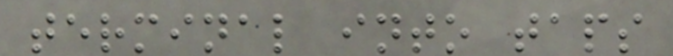terminal into taps
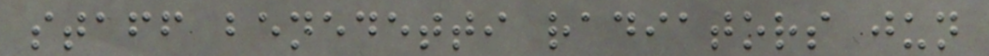staff benedetti radiators jun
